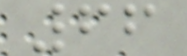66
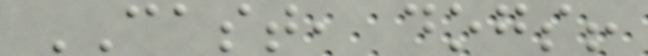CAST, dogs!
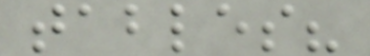tables?
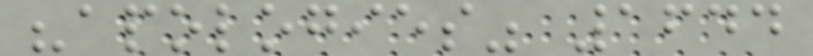"apologies" 1644
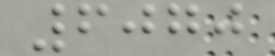6070
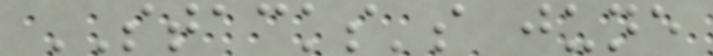STACKS's june
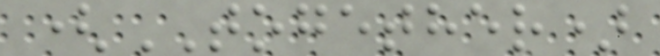(TOGETHER)
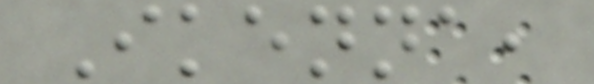Ikenna,
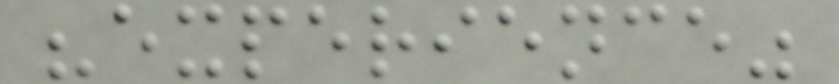"experience"
